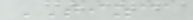TIZCA
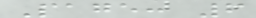Page: 6
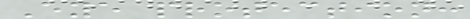Eye protection:
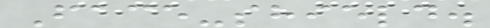Face-shield.
